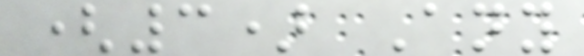(3) Any
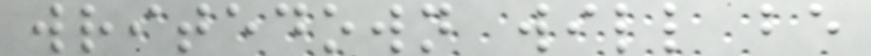writedown will be
